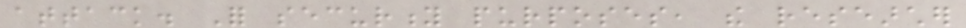attack. For security purposes, the researcher
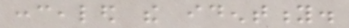concealed the identity.
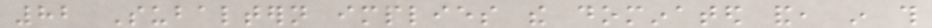82 Subaltern implies the dominated and, in this
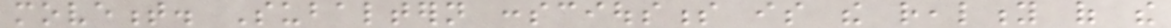movement. Subaltern consciousness is the reality of the
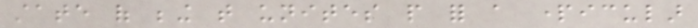state of being that unites people for a particular
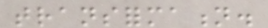transformation.
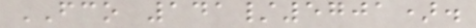FCO 141/5701).
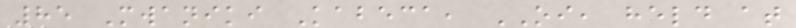85 Mwaniki Kabeca, OI, held at
